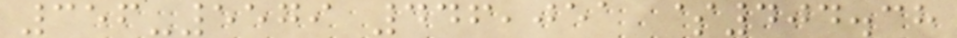356-5579 446,051 $404.38
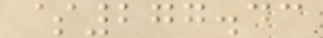$277.43
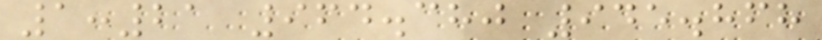1:21 964.380 945.868
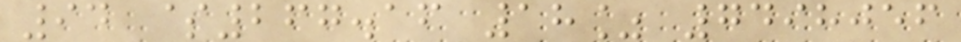94 $267.16 18% 7498056
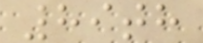89th
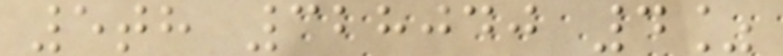5th 328040 4%
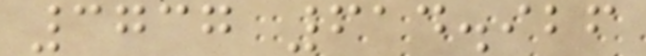3737 614.926
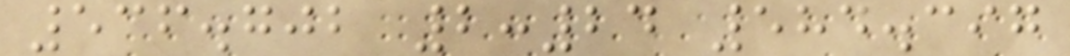536.702 2:24 584.397
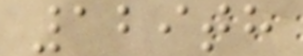129th
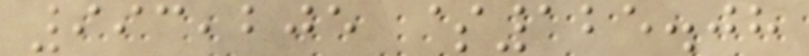993,205 $125.08
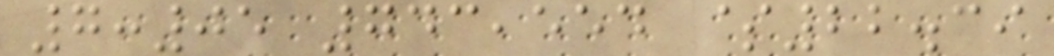7:05 743,554 $22.39
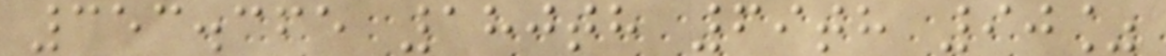353.365 180th 69th 90%
